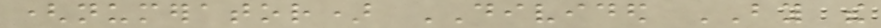(numerator) DIVIDED BY the
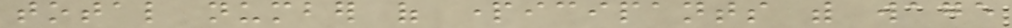total number of participants with wage
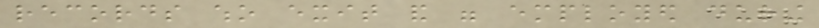records who exit and were employed during
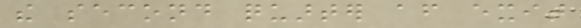the second quarter after exit
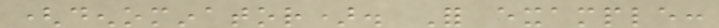(denominator). For example:
